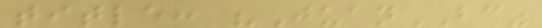title: "JuanBC"
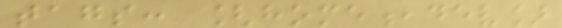tags: [home,dev]
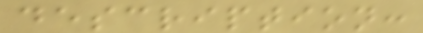description:
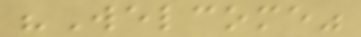"Welcome"
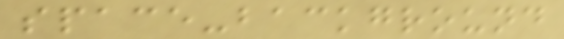space-background
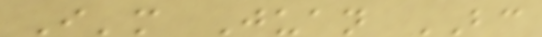I'm Juan BC
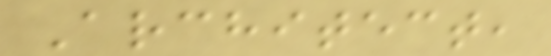Architect,
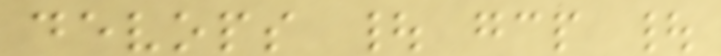devops | gcp |
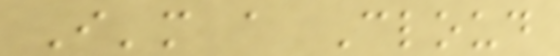I'm a Cloud
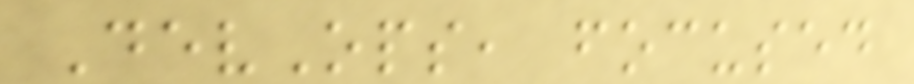DevOps, focused
